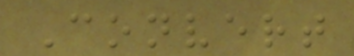Convert
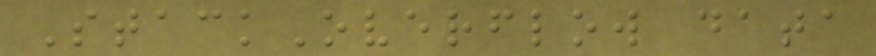StackOverflow data
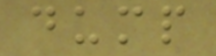dump
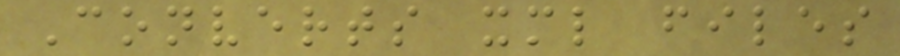Converts xml files
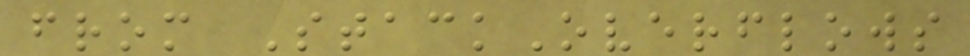from StackOverflows
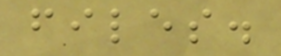files.
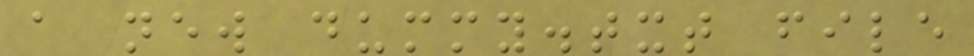a new dummy.txt file
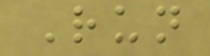Run
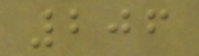206
